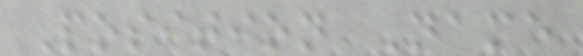Position Name
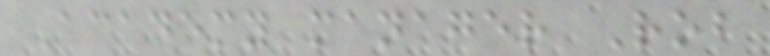Academy manager Rob
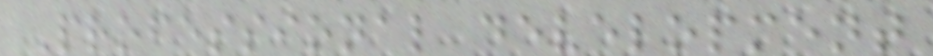Professional development
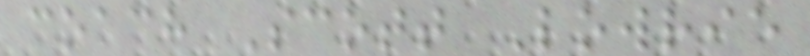coach Scott Lowrie
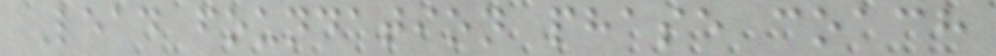Lead foundation phase coach
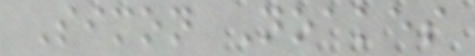Simon Noakes
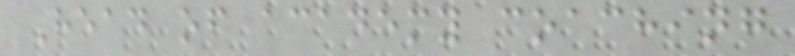Head of academy coaching
